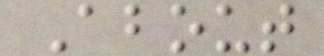About
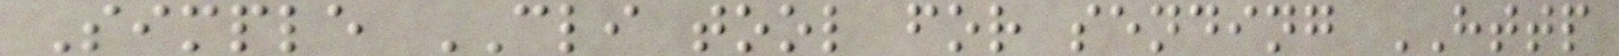Simple CLI tool for sending HTTP
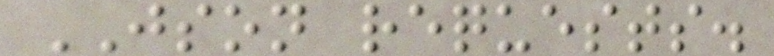JSON requests.
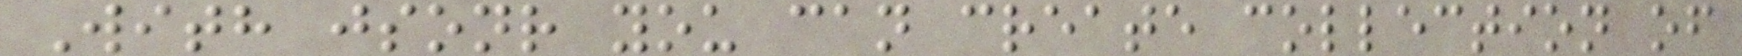With jsonr you can create collection of
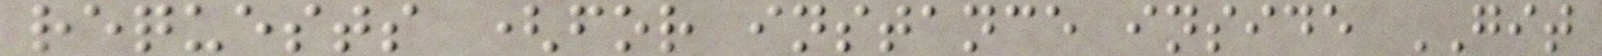requests (for instance inside GIT
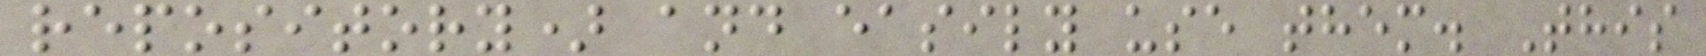repository) and easily use them. This
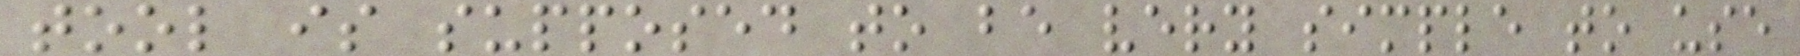tool is supposed to be very simple to use
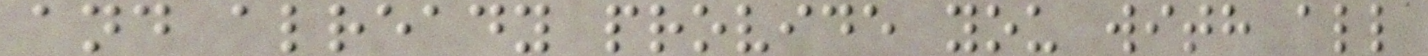and already provide you with all
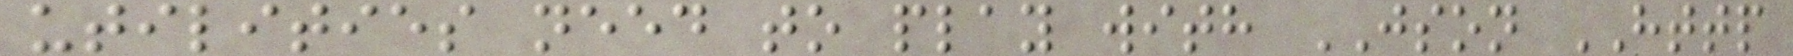utilities need to play with JSON HTTP
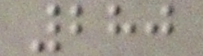280
